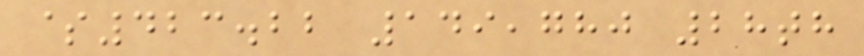$423.22 149,780 28th
